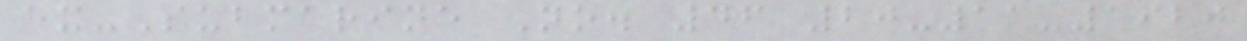ex-Submarine No. 46 20-11-1920
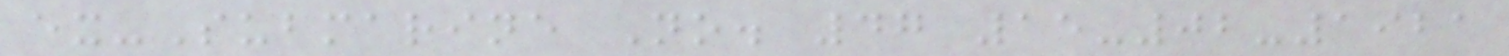ex-Submarine No. 47 15-02-1921
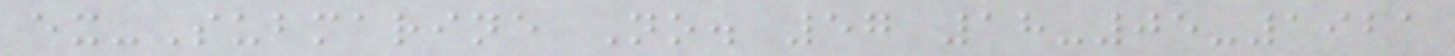ex-Submarine No. 57 18-05-1921
